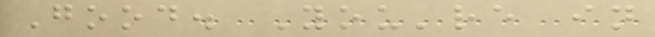Good. You're in
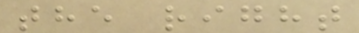the right
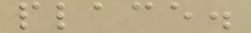place.
